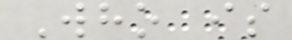Who is
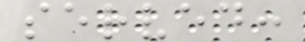served:
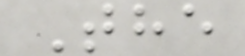The
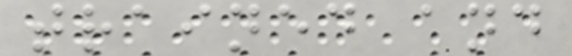trained and
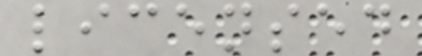licensed
